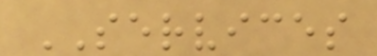SERVICES
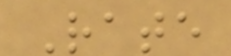Rate
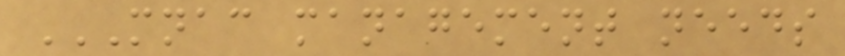MNAC MANAGEMENT NEEDS
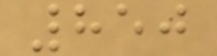850
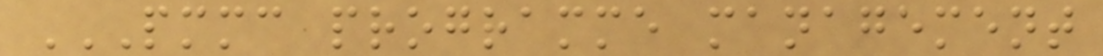PMMC PROGRAMME MANAGEMENT
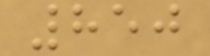850
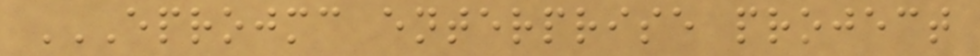EPROJMC ENTERPRISE PROJECT
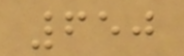650
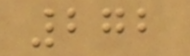272
